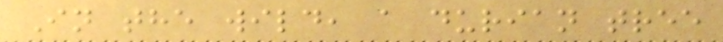In the wild, a durian tree
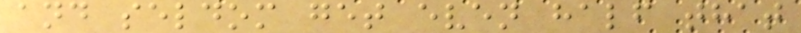and seldom get even half that
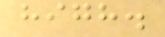high.
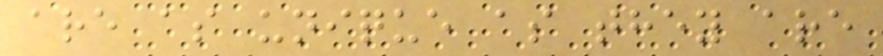are as unique as they are
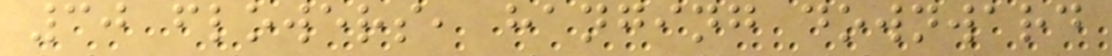30 flowers, hanging downward
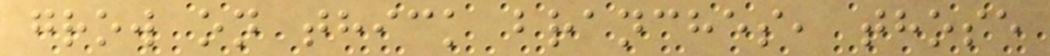grow on thick branches, those
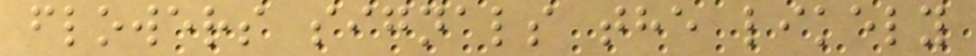flowers signals the likely
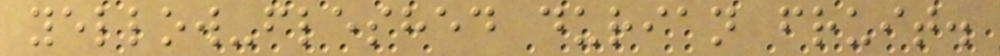yellow-fleshed durian fruit.
